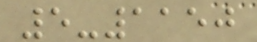5-1150
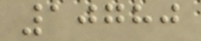10780
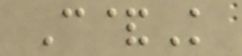C&K
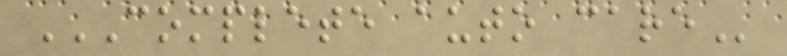COMPLETE AUTO CARE
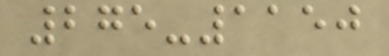275-1150
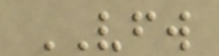VFW
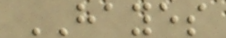HAYES
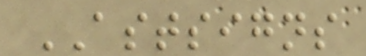ASTSIGNS
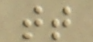tt
